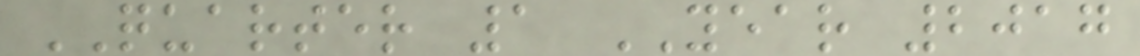QUARTER 1 YEAR 2017
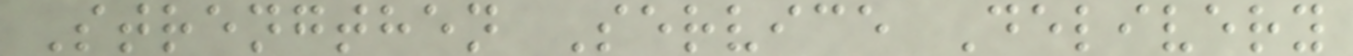Strengthen Service Delivery
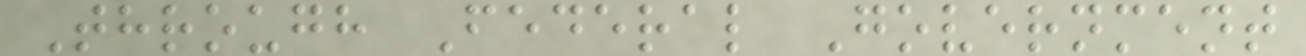Through Federal Government
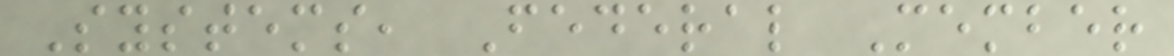Systems, Federal Member
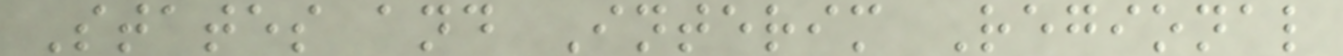States and Interim Regional
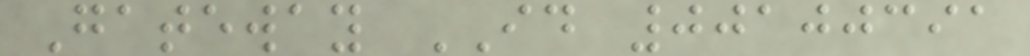Gateway ID 00100391
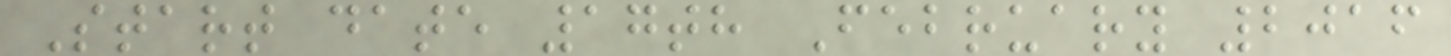Start date 17th February 2016
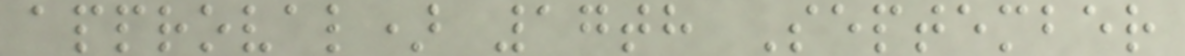approval) 17th September
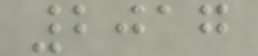2017
